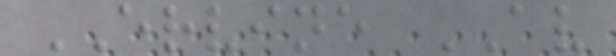ERVINE AV
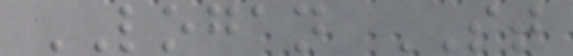LOGAN ST
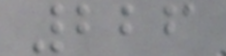226
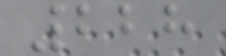228
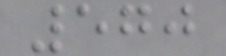570
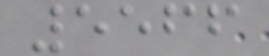5566
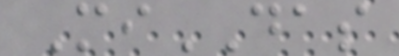MiDAS
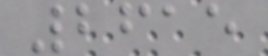2615
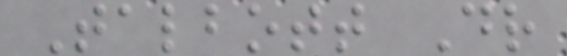Talbott Dr
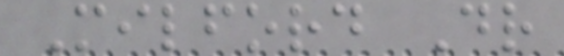Milford Dr
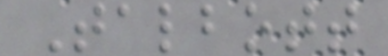Talbott
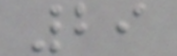29
